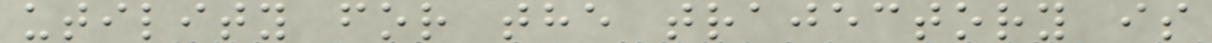utility for the trajectory is
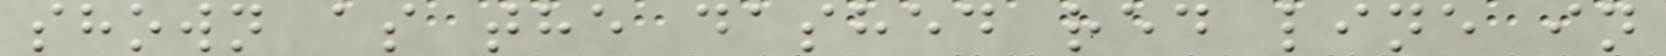shown as the dashed red line in
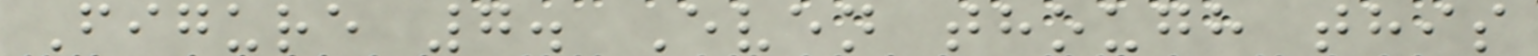Figure 7. Even though this
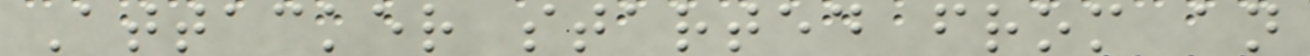Attacker started from an
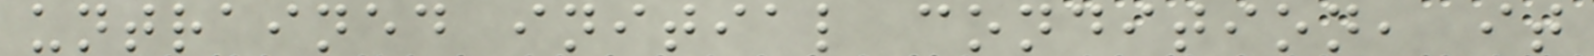untrained initial condition, it
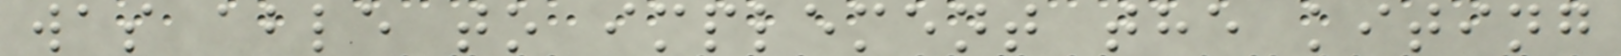was able to implement the kiting
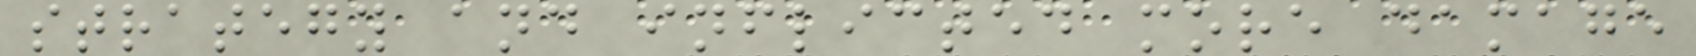strategy and inflicted more damage
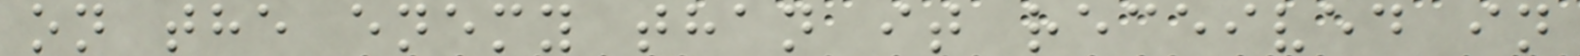on the enemy than it received in
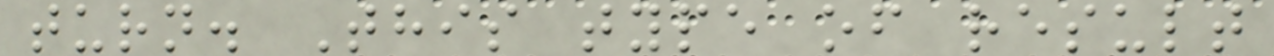turn. This type of result
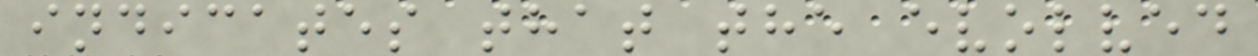indicates that the evolved
